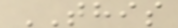THIS
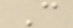C
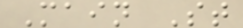Main St
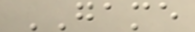GAME
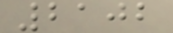2102
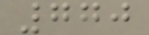770
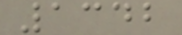1342
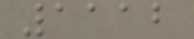1112
